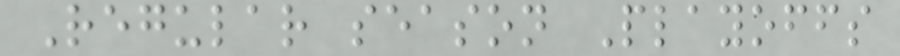Regular season Playoffs
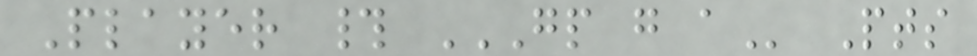Player # GP G A Pts
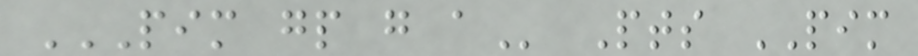PIM GP G A Pts PIM
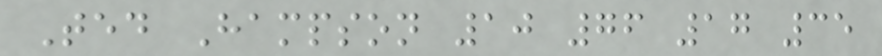Ted Hampson 10 76 17 35
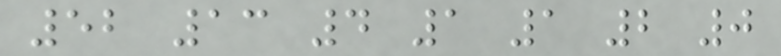52 13 4 1 1 2 0
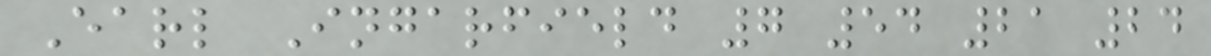Earl Ingarfield 7 54 21 24
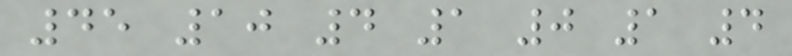45 10 4 1 0 1 4
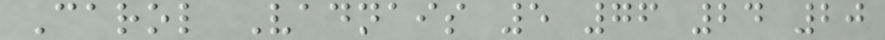Carol Vadnais 5 76 24 20
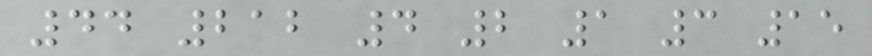44 212 4 2 1 3 15
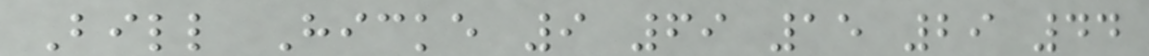Bill Hicke 9 69 15 29 44
